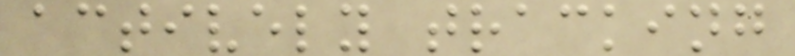actively tracking
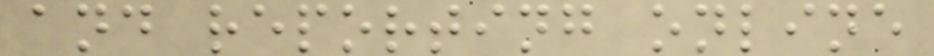and reporting online
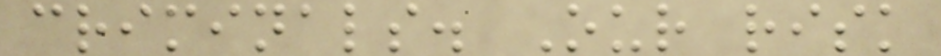criminals. Our risk
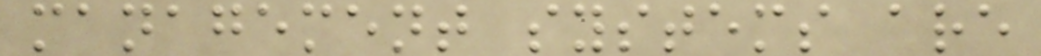management systems are
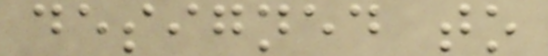designed to
